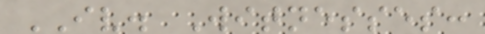IV. Witnesses:
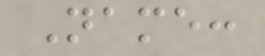Name:
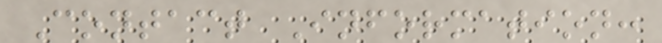Contact Information:
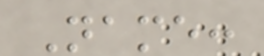Name:
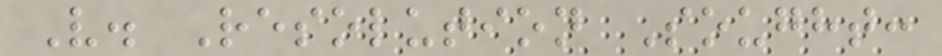V. Resolution Sought:
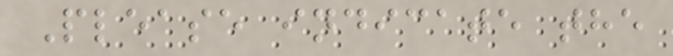Please indicate the
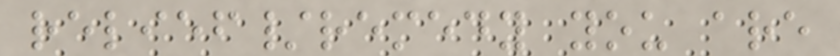relief/remedy you are
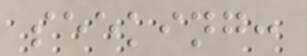seeking:
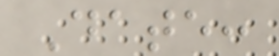Date:
